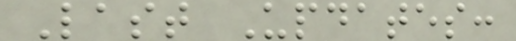Last Updates:
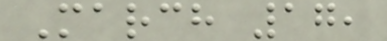March 17,
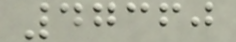47360
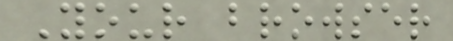Your browser
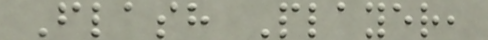Flash Player,
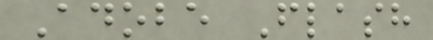Adobe Flash
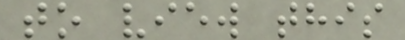to view this
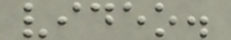video.
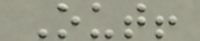Out!
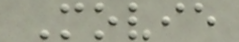Movie
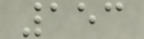153
